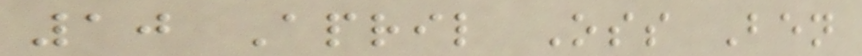10 April Oss Ben
